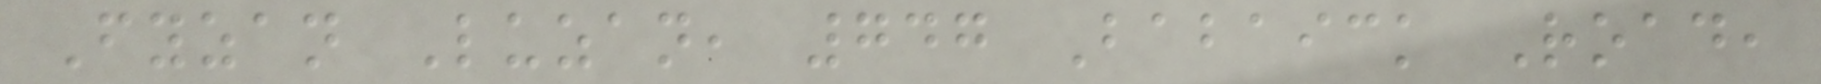Fyzan Luzan, 747 Babaick Road,
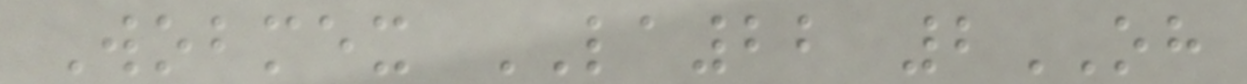Wobmex LA22 2OH
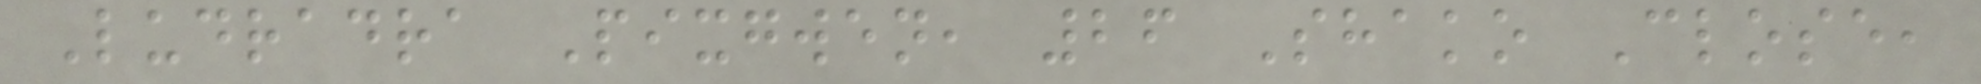Ludradra Pixgwen, 26 Shako Close,
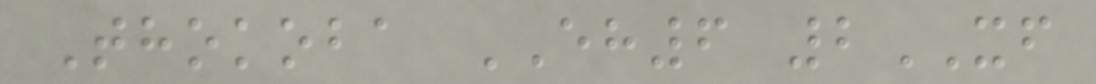Thokoba EH6 2XF
